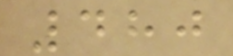480
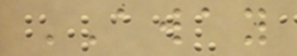AWAY
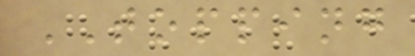TOPPING
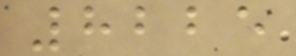8225
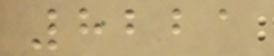8221
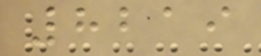8219
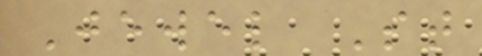Jewel St
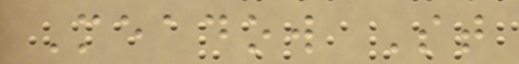Meadow St
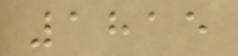1815
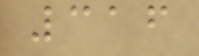316
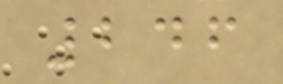246
